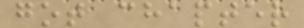got chapter
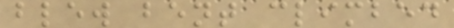blew bent climbed
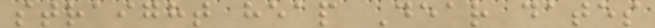straight heap Dear dates
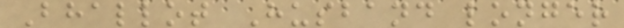Bhallot Husband longer
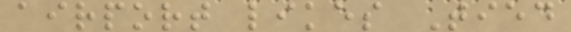airport likes Tied
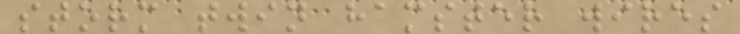storm twin hamster wires
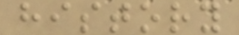history
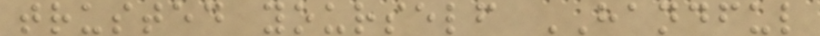trusted yourself HANDFUL
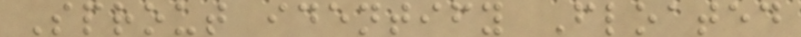Sprout identify Floated
